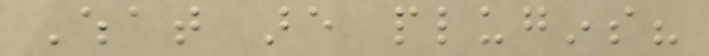What are plugins?
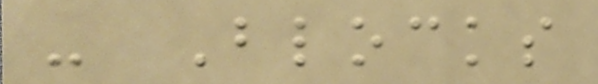- Blocks
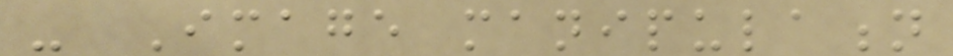- Image manipulation
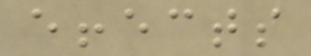effects
